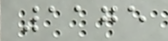1175
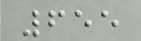655
